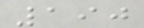190
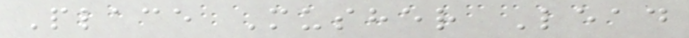Place Musher Lead
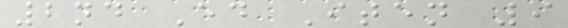2nd Ed Iten 9
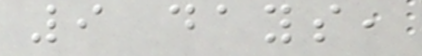9 days,
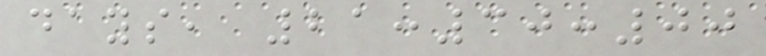days, 21:30:00
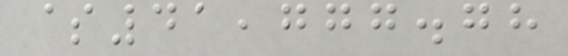$41,777.78
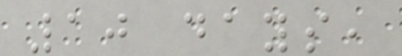10 days,
